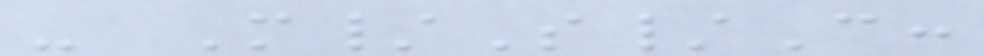- M/S/C:
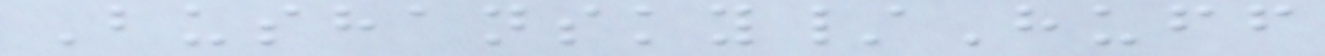Bushansky/Huff
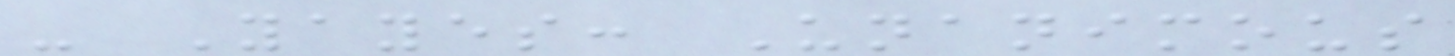- Yayes: Unanimous
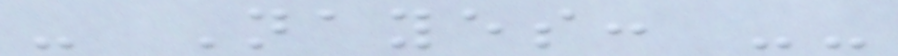- Nayes: --
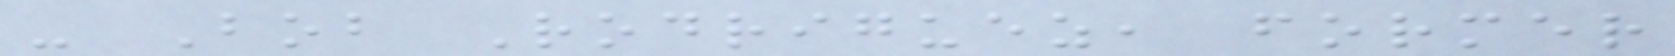- Bob Rodriguez, former
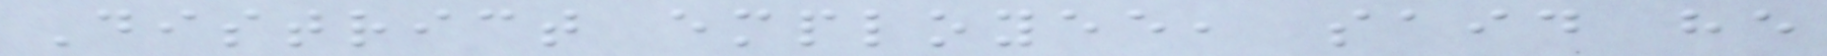District employee, said he
